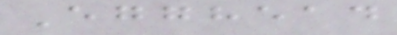Egghead
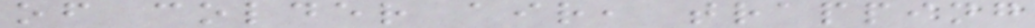of colder air, trapping
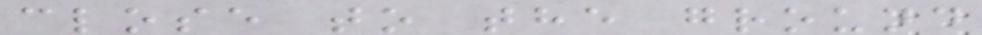close to the ground
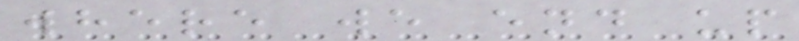where we end up
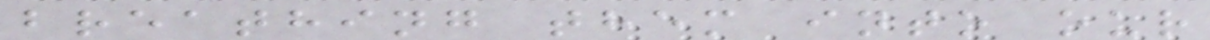breathing them into our
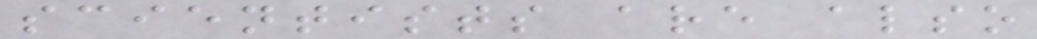scientists are also
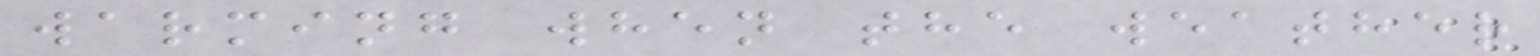warming when the weather
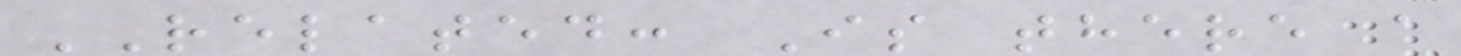RELATED: Is there a
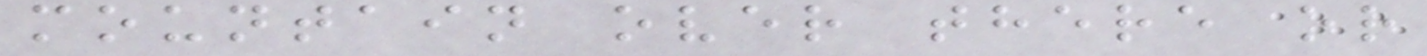mountain over there or
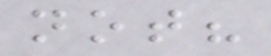not?
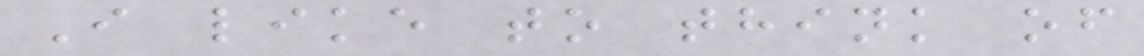I like to think of
